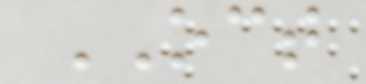OCT
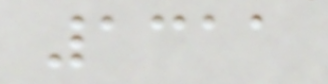1311
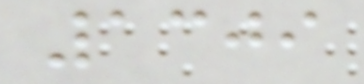1309
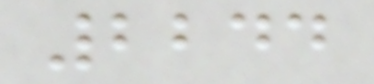2244
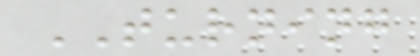TURNING
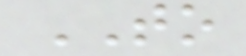TO
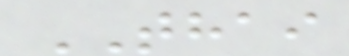THAI
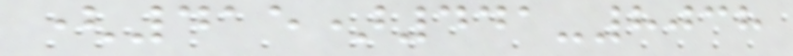(415)441-8038
